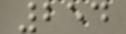254
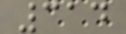314
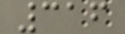316
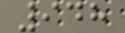948
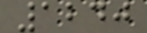1240
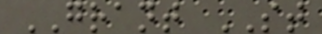GRANT ST
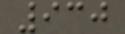930
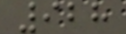928
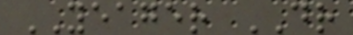YEAGER DR
